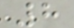8
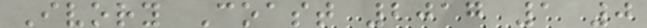Ivory Coast 2017 1 0
